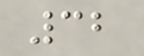32
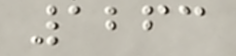1263
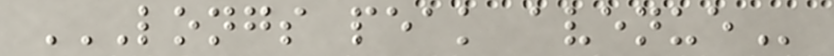LONGS PEAK AVENUE
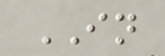IN
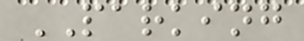PARKING
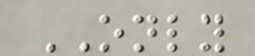ONLY
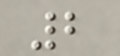2
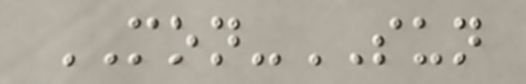MON-SUN
